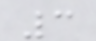3
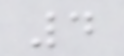4
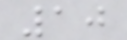10
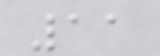11
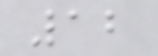12
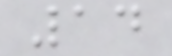14
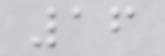16
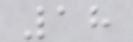18
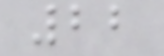22
